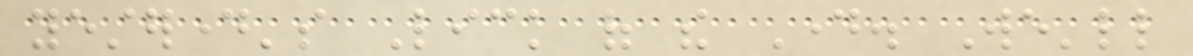yesterday's Lick of the Day. We'll
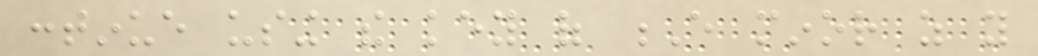continue using the key of E minor as you
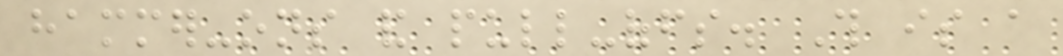hammer-ons and pull-offs. This is a
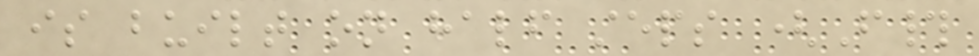is built on half steps (F#
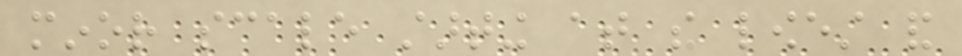minor scale starting at the lowest and
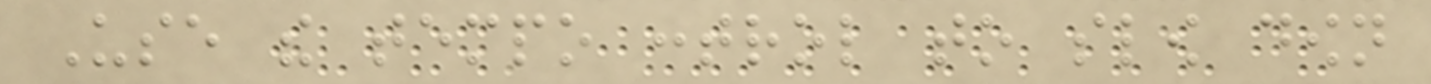Use the tempo control to slow down
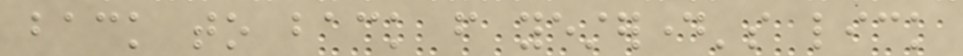back to back from yesterday's lick
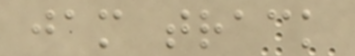jam track
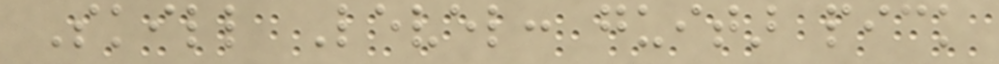Skill Level: guitar pick
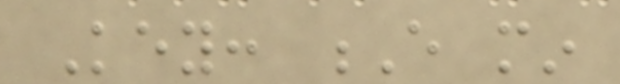Key: E min
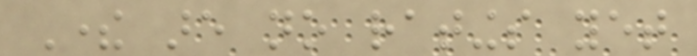There are no ratings yet
